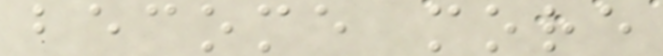become more
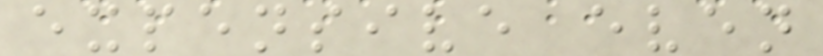expensive even
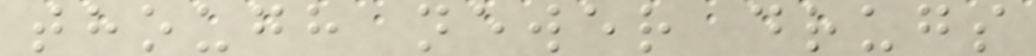though newer drugs
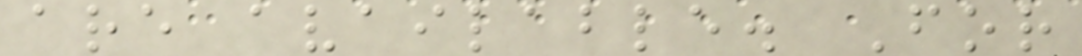are available. For
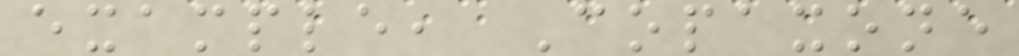example, Copaxone
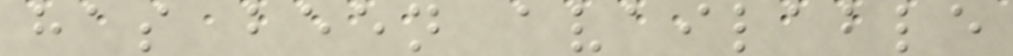has been available
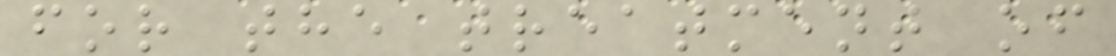for the treatment of
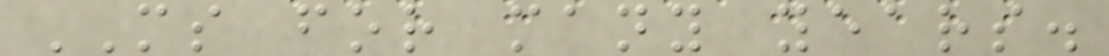MS for many years.
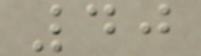40
